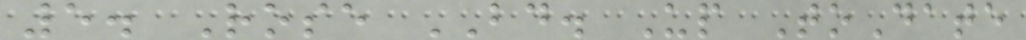5. Rose BD. Up ToDate
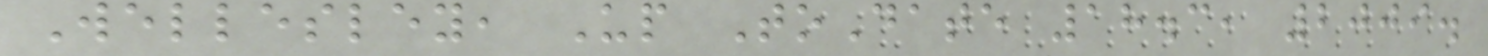Wellesley, Up ToDate 18.3, 2009.
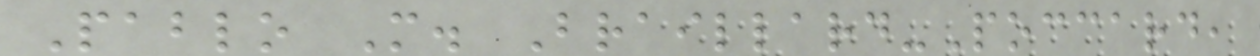Pablo M. Braillard-Poccard,
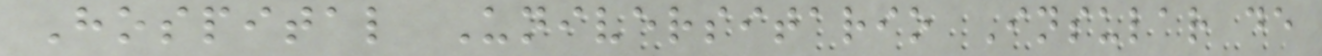Hospital Universitario Insular de
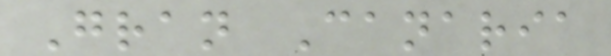Gran Canaria
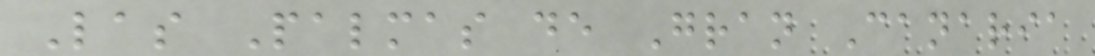Las Palmas de Gran Canaria
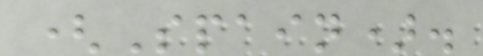(Spain).
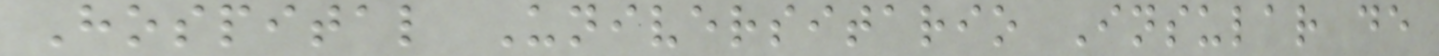Hospital Universitario Insular de
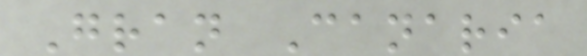Gran Canaria
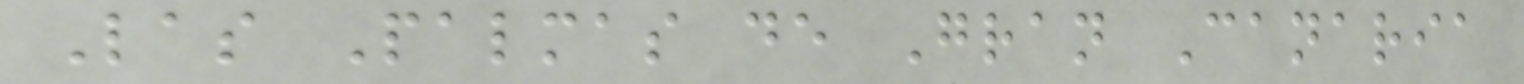Las Palmas de Gran Canaria
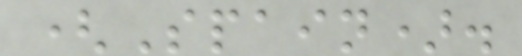(Spain).
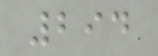294
